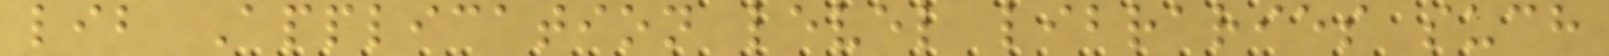lib Application level libraries such
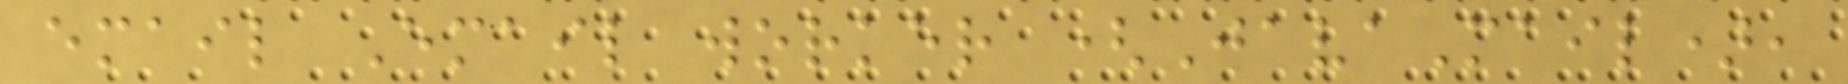email Email worker (JavaMail),
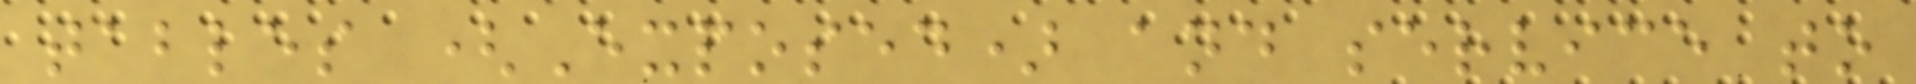tables (Exposed) and service to
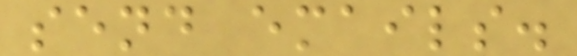send emails.
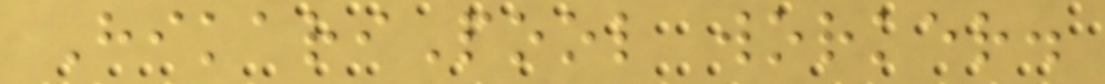HikariPool worker.
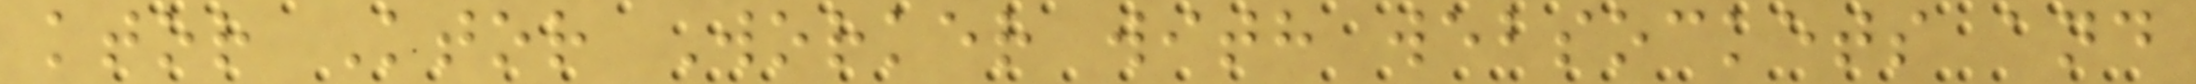ktor Ktor Worker with websockets and
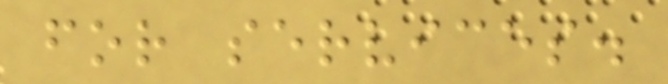for services.
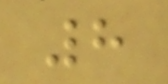8
